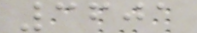3601
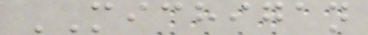MICHIGAN
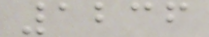1236
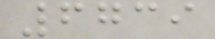6739
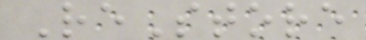ReStore
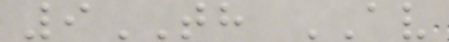9TH AV
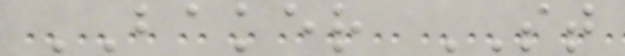BAKER ST
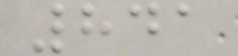841
